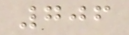706
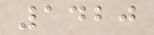1420
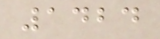1424
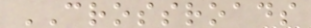CROSSROADS
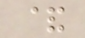&
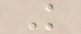K
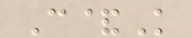C&K
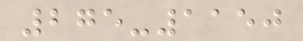275-1150
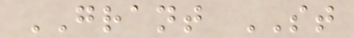GRANT ST
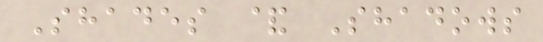Shades & Shadows
